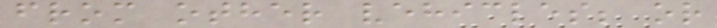from other vehicles; or
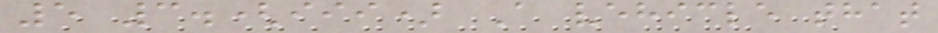5 3.(iii) A vehicle that
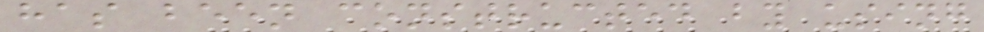has been constructed by using
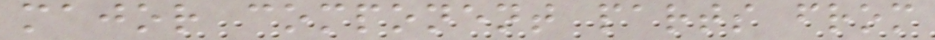major component parts from
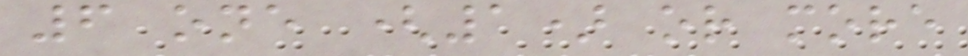6 one (1) or more
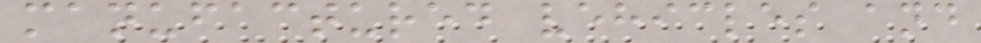manufactured vehicles and
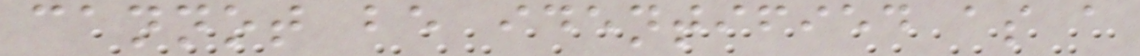cannot be identified as a
